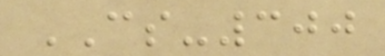CS-300
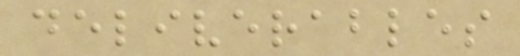deliverables
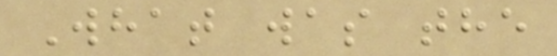What was the
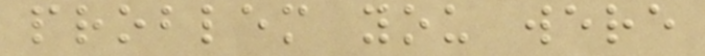problem you were
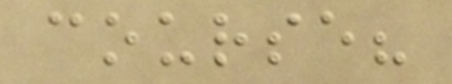course?
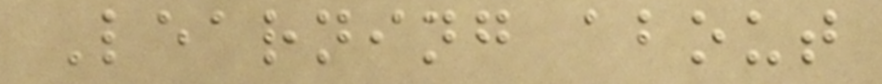Learning about
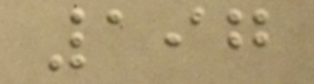197
